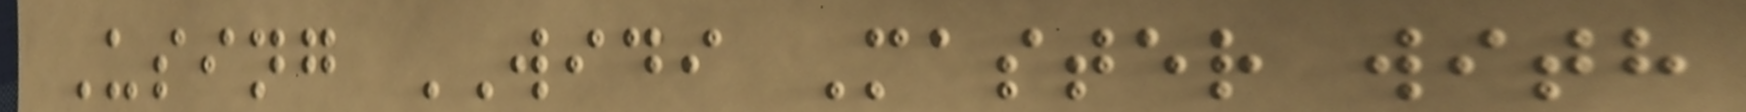Using WIDI Master with
